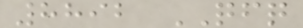8892 QFQ
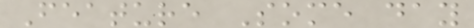Feature Some day
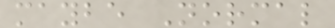maybe Normal
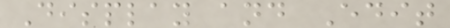Display and Edit
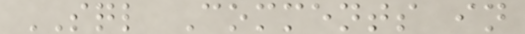SQL Comments in
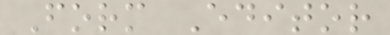Form Editor
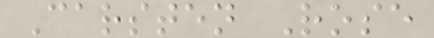Carsten Rose
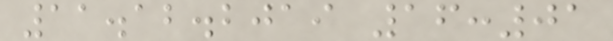11.12.2019 16:01
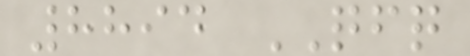8894 QFQ
